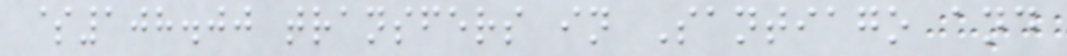$108.00 transfers in Santiago and
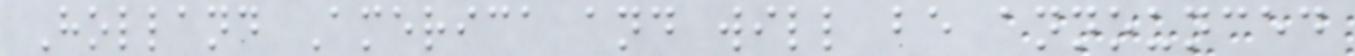Holland America and will be announced
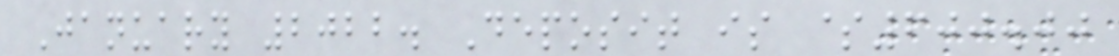January 2022. Deposit is $600.00
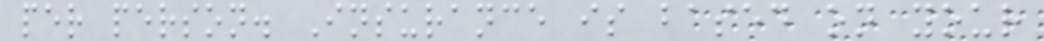per person. Insurance is based on your
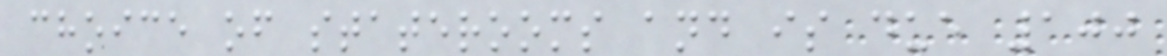choice of staterooms and is due 100
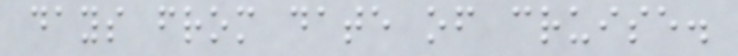days from date of cruise.
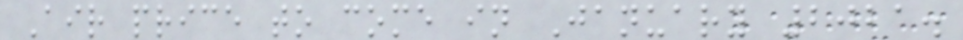Air price to come in January 2021.
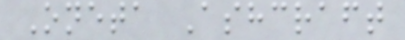Oneta Ashcraft
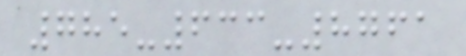785-633-8761
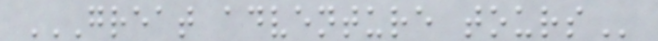GREAT ADVENTURE TOURS
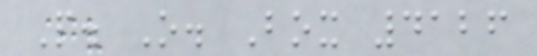P. O. Box 4126
